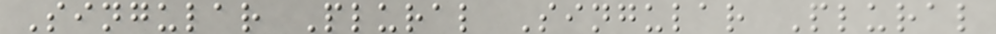Singular Plural Singular Plural
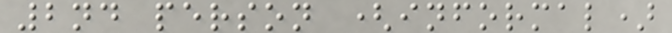2nd person (informal)
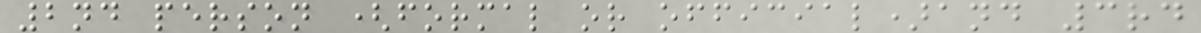2nd person (formal or official)and 3rd
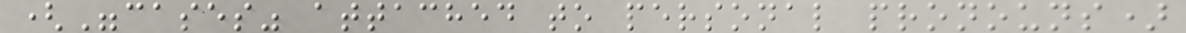("cases" attached to personal pronouns)
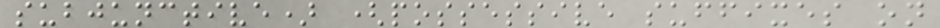subjunctive) (possessive suffixes on
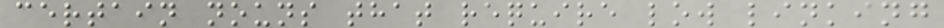certain nouns that require low linking
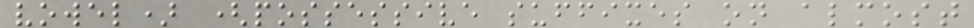vowel) (possessive suffixes on almost
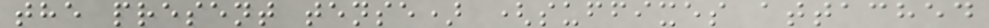the present tense) (suffixes attached
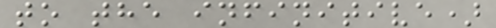to the infinitive)
